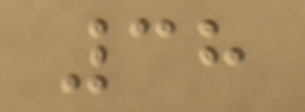38
